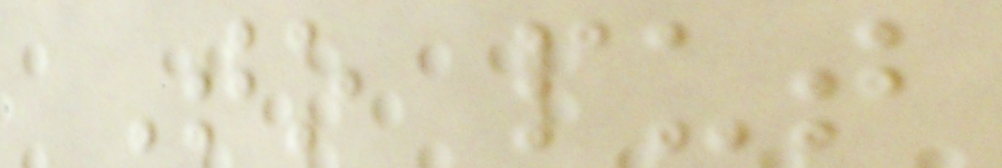To put
